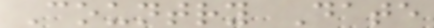Country Date
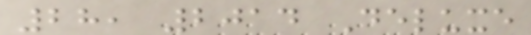28, 2014 Deluxe
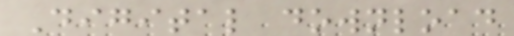Digital download
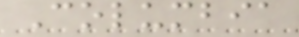Columbia
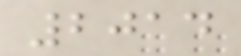2014
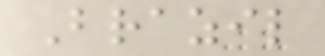Brazil
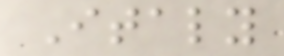Italy
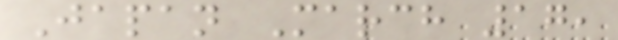Japan March 17,
